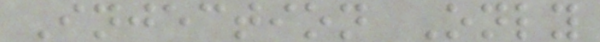Injection Only
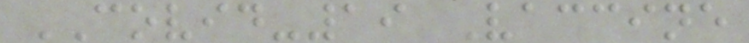COVID-19 Vaccine
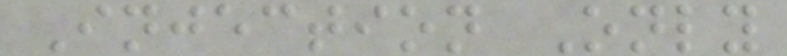Injection Only
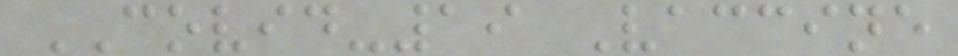COVID-19 Vaccine
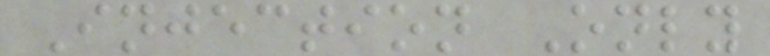Injection Only
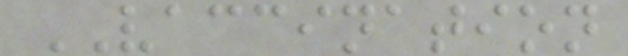VACCINATION
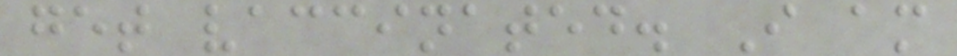get vaccinated. I am
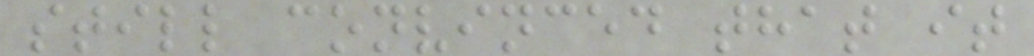still convinced that it
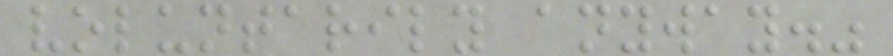voluntarily anyway."
